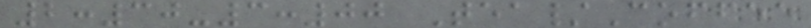2:30-3:00 Tea/Coffee
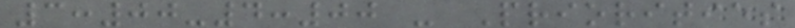3:00-4:00 - Priorities
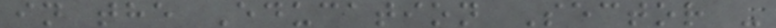in the Education Sector -
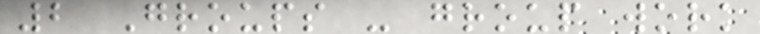2 Groups - group work
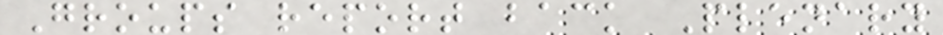Groups report back Plenary
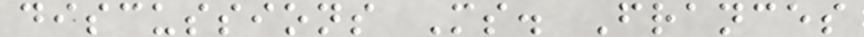discussions Ms. Frances
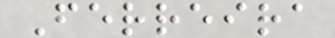Ferreira
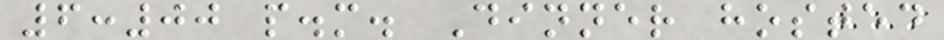6:00 p.m. Dinner hosted
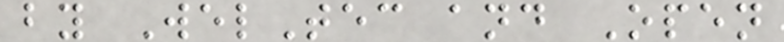by WelTec and Open
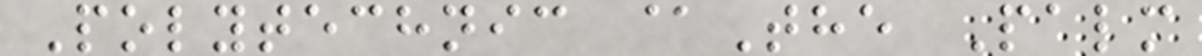Polytechnic @The Palm
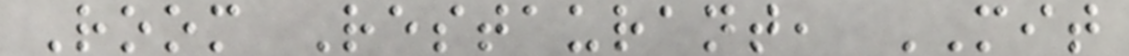Room Restaurant, MIT
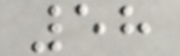58
